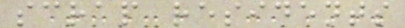scrap residents
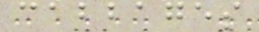cabbages
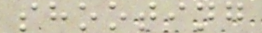shooting
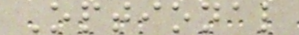Optional
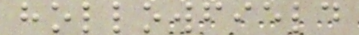hollowfield
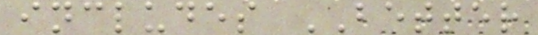includes BETTER
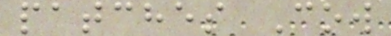patches Cow
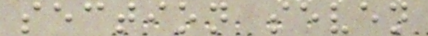section seven
